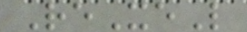ReXeL
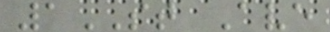1ST Ave
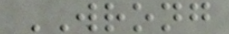WRONG
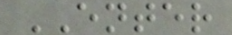ENTER
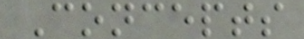Concepts
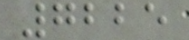7225
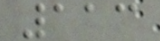113
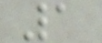1
